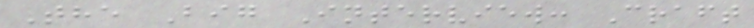The Big Interview: Craft
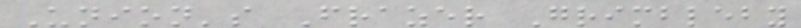Union's Frazer Grimbleby
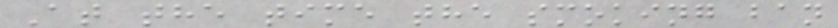At the time the smoking ban
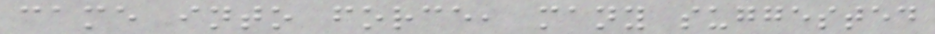came into force, many suggested
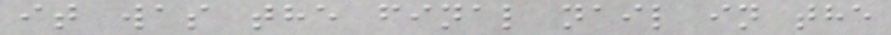it was the final nail in the
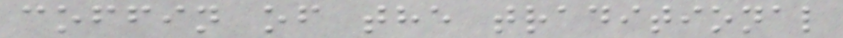coffin of the traditional
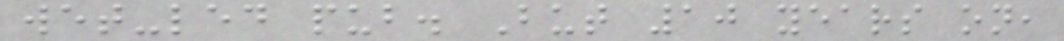wet-led pub. But 10 years on,
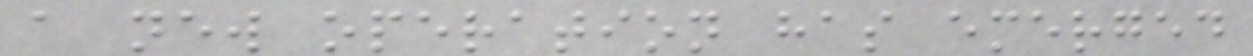a new operation has emerged
